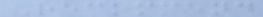Recommend
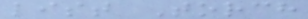list Torch
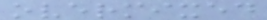overmixed
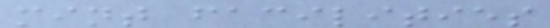mint facilities
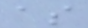as
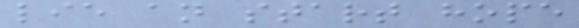lie an start hope
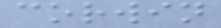corwin
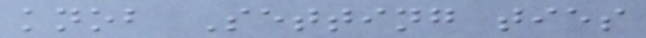knob Setting ties
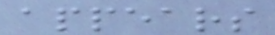appears
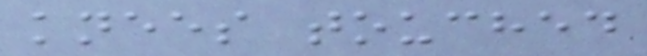knees touched
